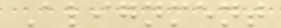Alignment
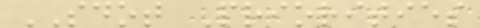SDOT Priorities
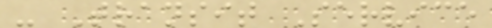- Transit Service
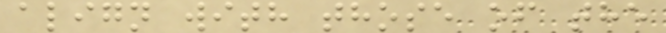align with those of the
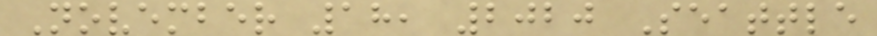November 18, 2020 Seattle
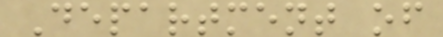Department of
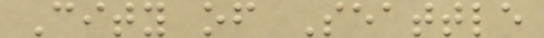City of Seattle
